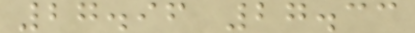27.96 27.33
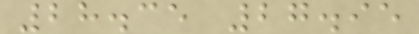28.35 27.95
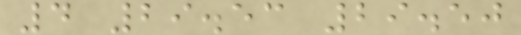4 29.53 29.50
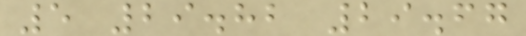5 29.82 29.67
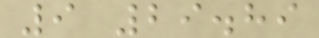9 29.89
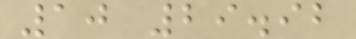10 29.92
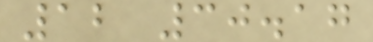12 30.17
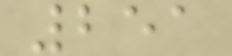251
